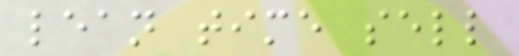lean time sell
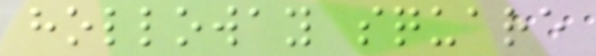holloway square
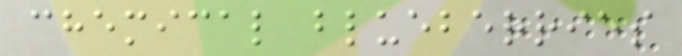chemical blueberries
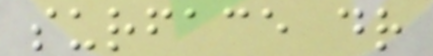surface dr
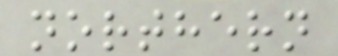northern
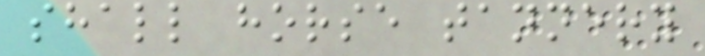shall horse tannery
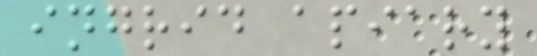ingrid apiary
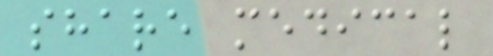share medical
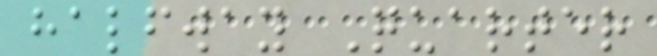halfway Quarter
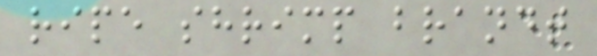ripe shrimp brandt
